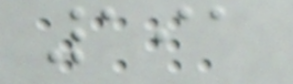191
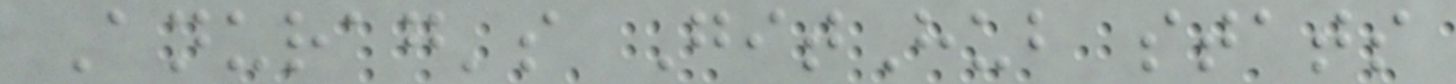Anurag's GitHub stats
